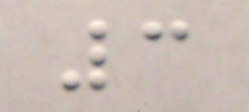3
